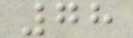78
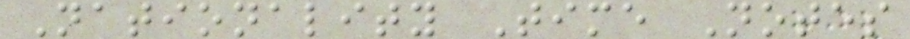Nationality Time Notes
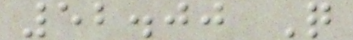52.00 Q
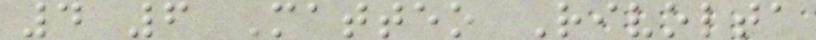4 6 Matteo Rivolta
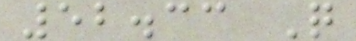52.33 Q
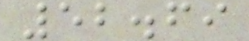52.69
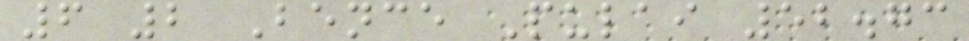6 2 Bence Pulai 52.73
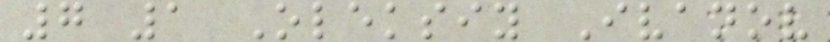7 1 Oleksiy Ivanov
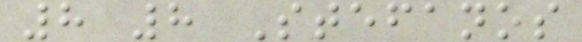8 8 Stefanos
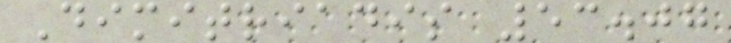Dimitriadis 53.07
